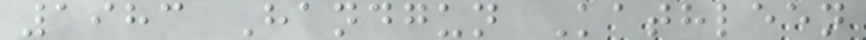1983 Handgun Kathleen
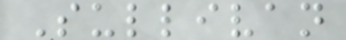Sullivan
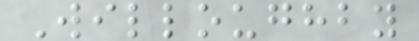Willoughby
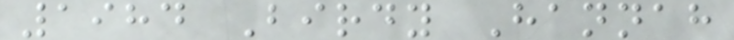1984 Birdy Hannah
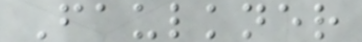Faulkner
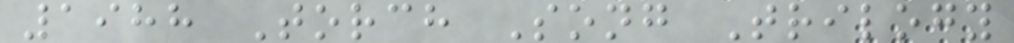1988 Torch Song Trilogy
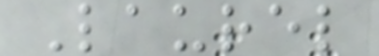Laurel
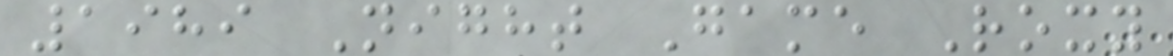1989 Night Game Roxy
